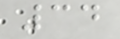34
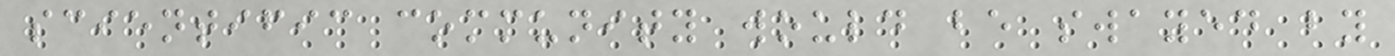scientific community would be swayed by
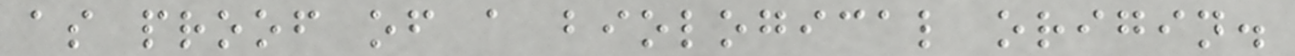as proof of a biological origin.
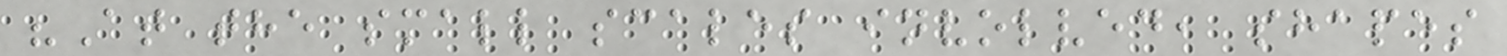"At the small scales involved, shapes
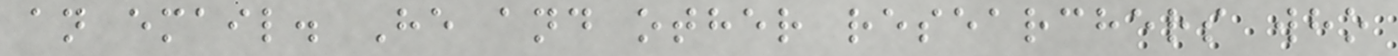an email. He and other researchers who
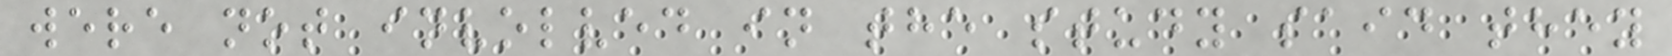were not involved in the study said they
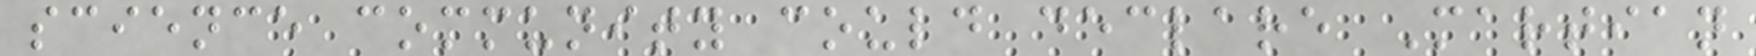science community could declare Martian
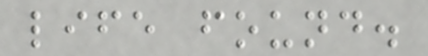life found.
